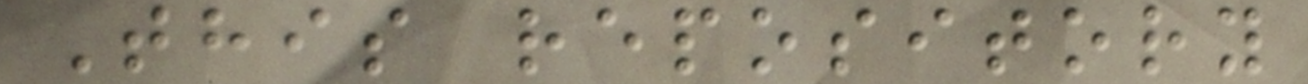This repository
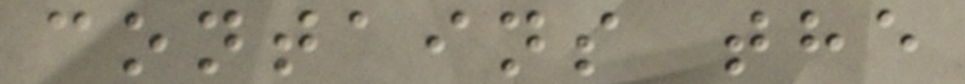contains the
